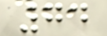74
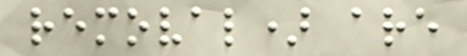removal) are
